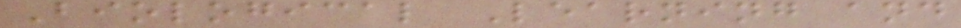Biological Learning and
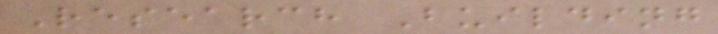Research Building
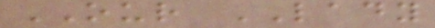OUR LADY
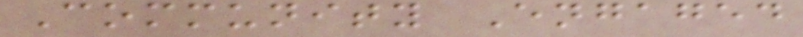Community Engaged
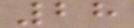28
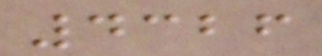4326
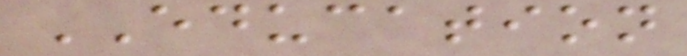EDUCATION
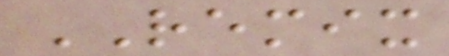REMIX
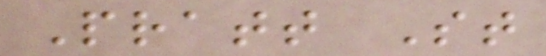Pratt St
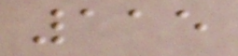115
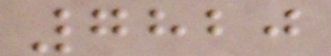7820
